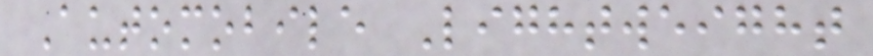Automobile Lightweight
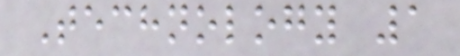Technology 1
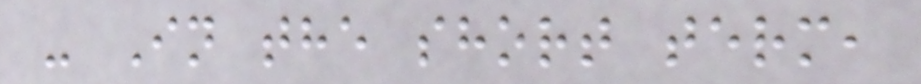- In the short term,
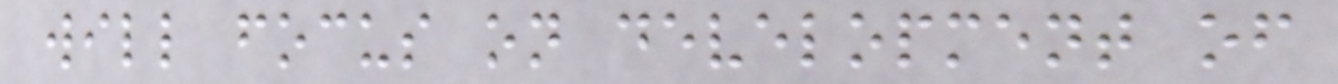will focus on development of
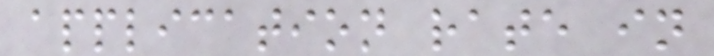application rate in
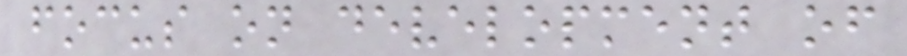focus on development of
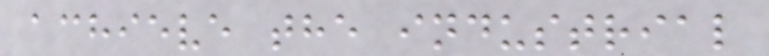achieve the industrial
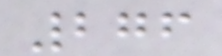276
